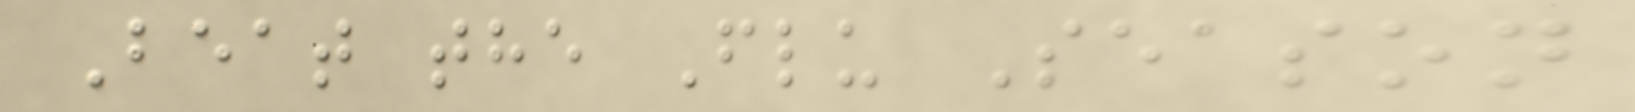Beat the Flu Season
